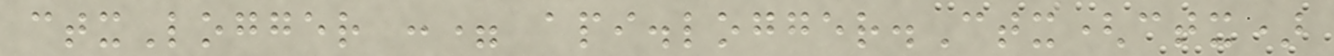ctxLogger := api.logger.Ctx(ctx)
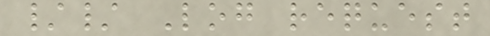// Log request
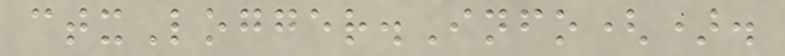ctxLogger.Info().
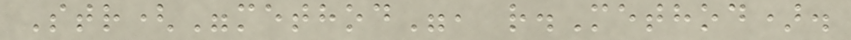Str("method", r.Method).
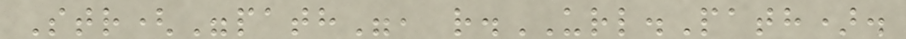Str("path", r.URL.Path).
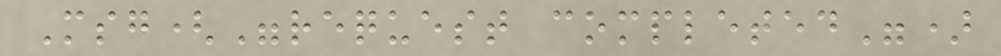Msg("request completed")
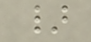}
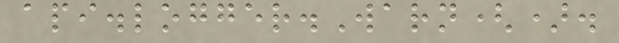api.logger.Warn().
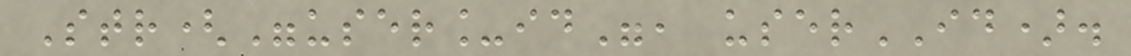Str("user_id", userID).
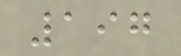197
